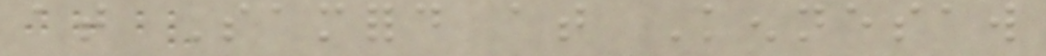at Samford at Kennesaw
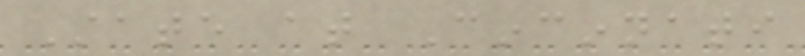State at Cincinnati
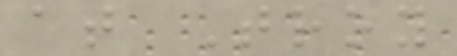at Troy
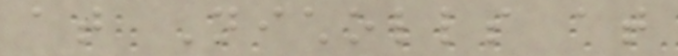at Nicholls at
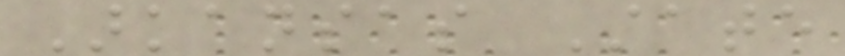Arkansas State
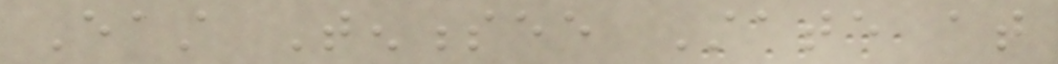East Tennessee State at
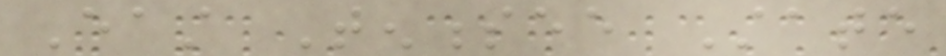East Tennessee State
